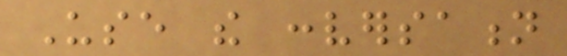Use the conversation
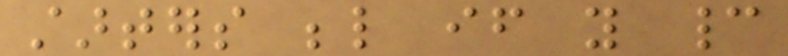starters below if you cannot
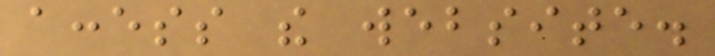access the website.
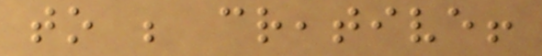to be creative!
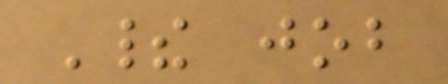Their job
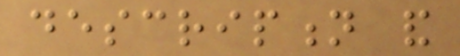description and
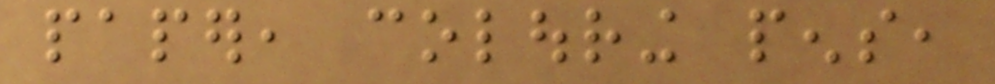paper, colouring pens,
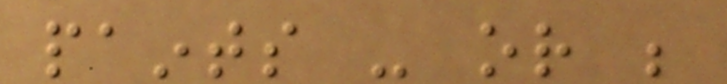paints - or be
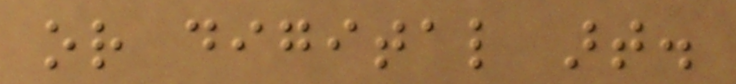or digital art.
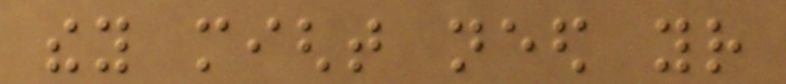they might need your
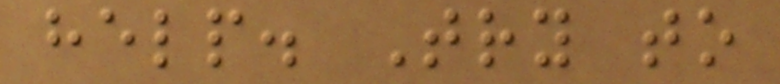help. Try to
